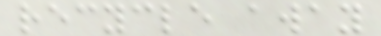recycle away
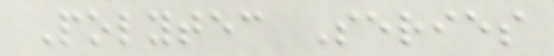Polytec Series
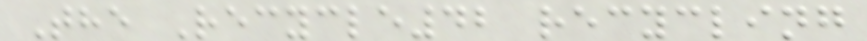The Recycle42 recycling
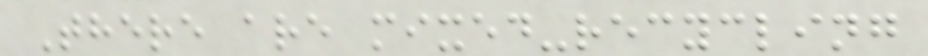There are mixed-recycling
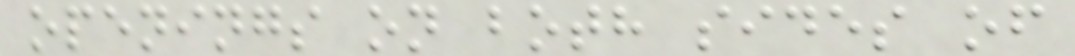openings on both sides of
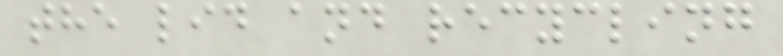the lid and recycling
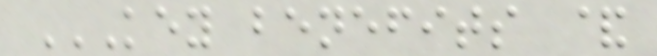KEY BENEFITS &
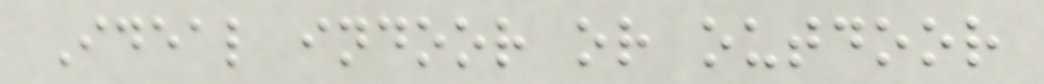Ideal indoor or outdoor
